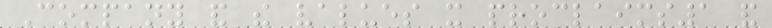Company and the values it proclaims1 and
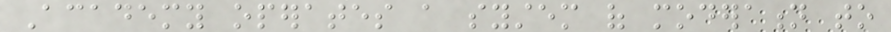Academy operates a system of moderation to
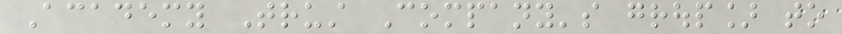Academy Trust Company's group] to
